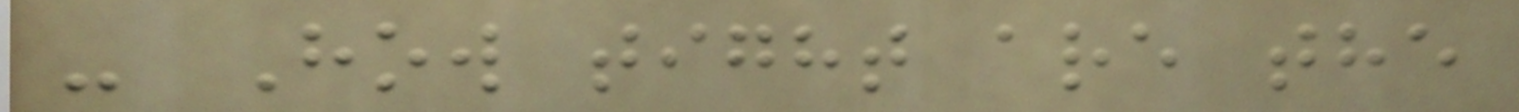- How tight are the
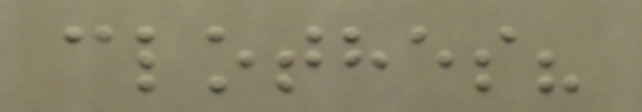clothes?
